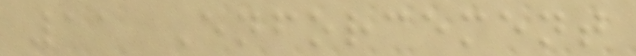11 Enforcement
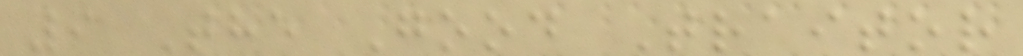9 The Good Traitor
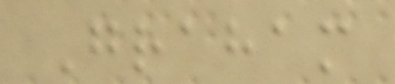Graham
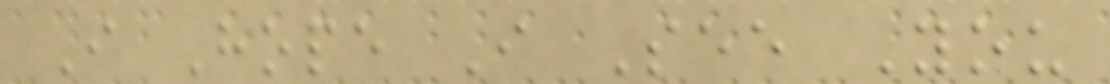I Hope I See You
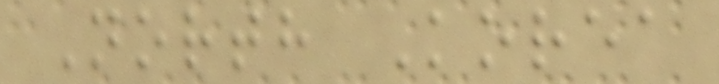North Korea
